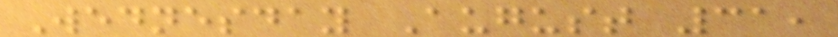Wednesday August 31,
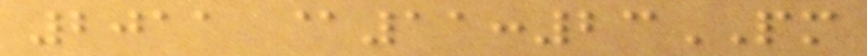2011 @11:23PM
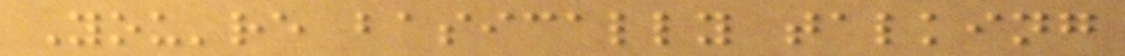You're basically talking
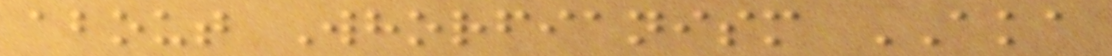about Whorfianism AKA
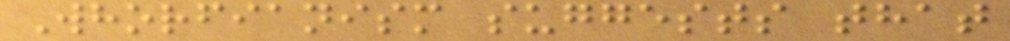Whorfianism suggests that
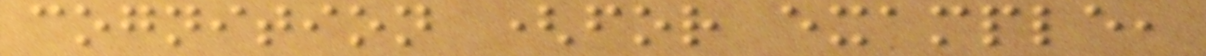cognition (for example,
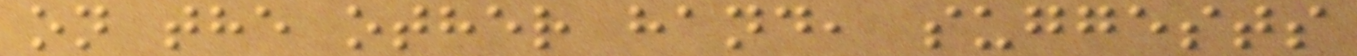on the other hand, suggests
